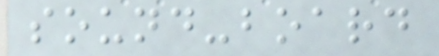sound-board
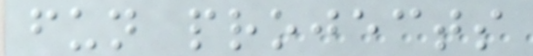fun projects
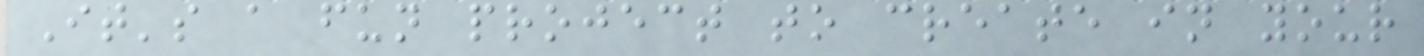It's a fun project to create in your
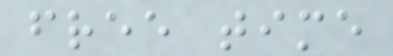free time
